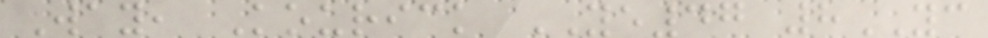Way, Kourick YE47 8YC
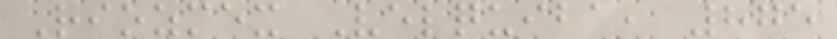Riozmex Velquiba, 875
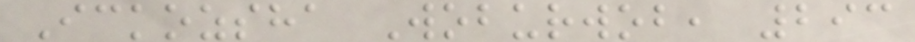Ickozsha Woburwob, 293
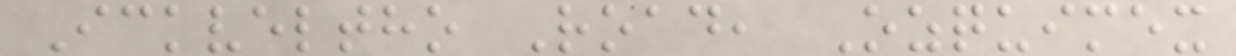Ickveltho Road, Ozquimex
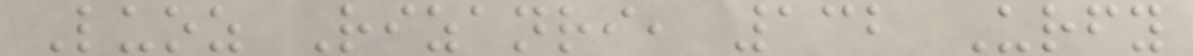Luoz Rizanri, 132 Urfy
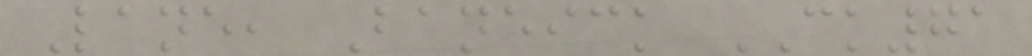Lane, Baneick CK71
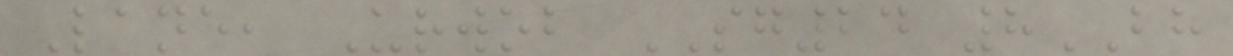Lane, Urwob SG24 8BH
